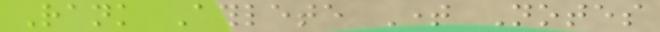Rank Athlete Time Notes
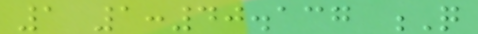1 1:40.137 Q
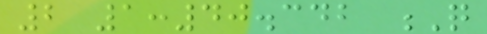2 1:40.342 Q
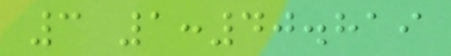3 1:40.819
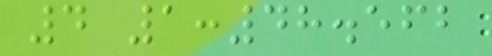4 1:48.562
